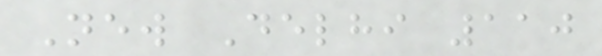New Delhi 110
